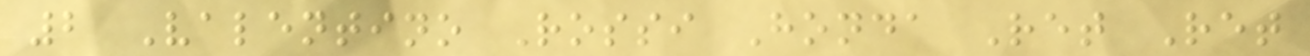2 Valentino Rossi Honda Ret Ret
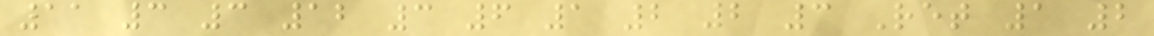11 3 3 12 3 6 1 2 2 3 Ret 1 2
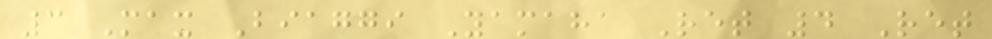3 Max Biaggi Yamaha Ret 4 Ret
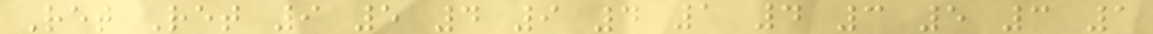Ret Ret 9 5 4 9 4 1 4 3 5 3 1
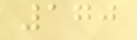170
